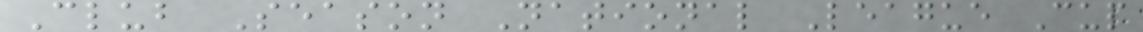Club Season National League Cup
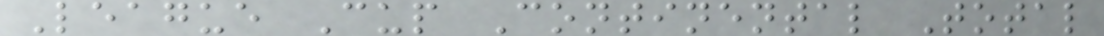League Cup Continental Total
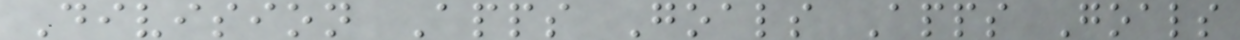Division Apps Goals Apps Goals
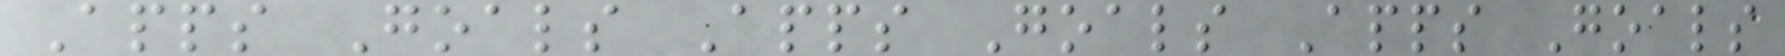Apps Goals Apps Goals Apps Goals
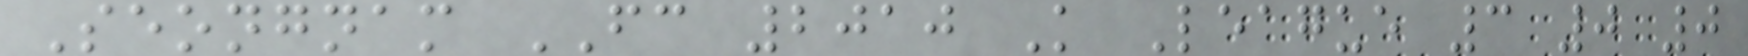Seongnam FC 2010 K League 3 0 0
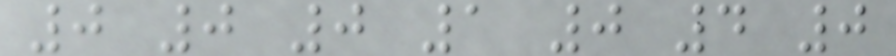0 0 0 1 0 4 0
